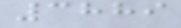3889
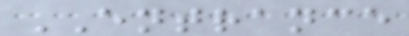ENTRANCE
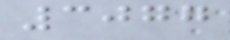3077
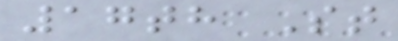17th St
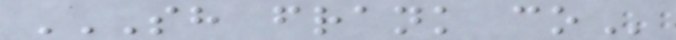SH FRANK CO
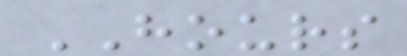HOURS
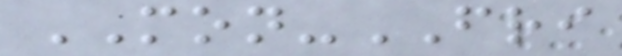MON-FRI
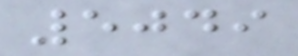5049
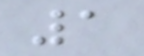1
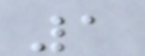1
